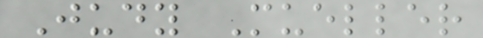Judy Mueller
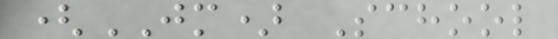(JM) School
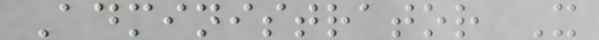Administrator X
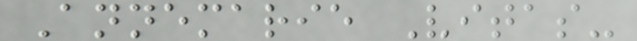Annemarie Vitas-
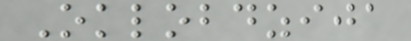Oklobdzija
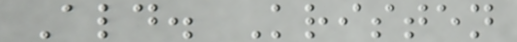Ald. Kristen
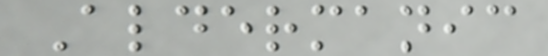Aldermanic
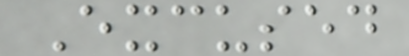Excused
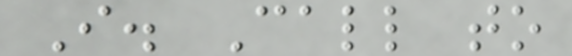I. Call to
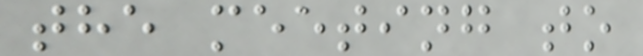the meeting to
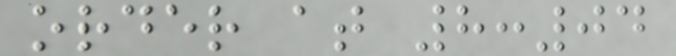order at 8:04
